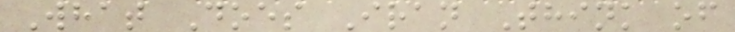What Does Iran Think of
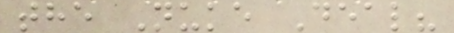the Nuke Deal?
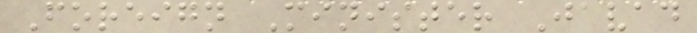Foreign Minister Javad
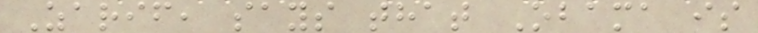Zarif, says that Obama is
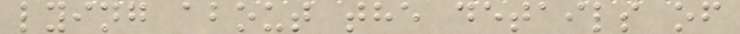lying about the details of
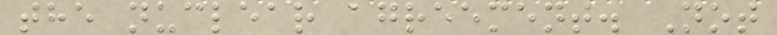the nuclear agreement. Not
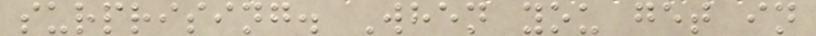surprising. When you get in
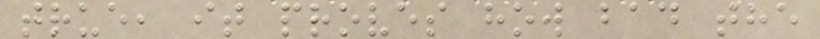true, it proves how bad the
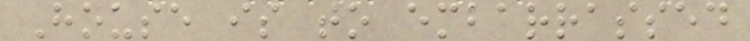House is to embarrassed
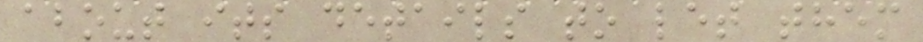about its details to let them
